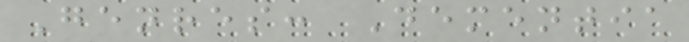Genres: Dementia
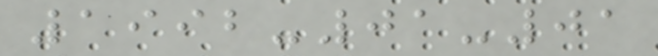1992-01-01
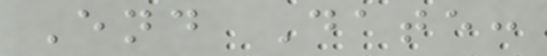End Date:
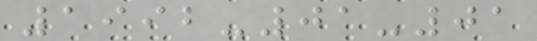1992-01-01
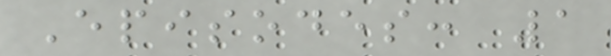Episodes: 1
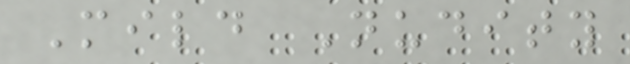Mild Nudity
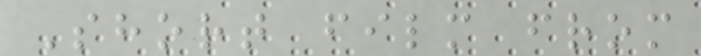Short film from
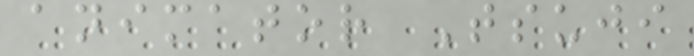animator Tsuji
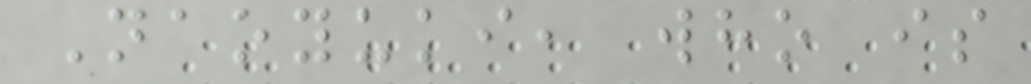Naoyuki, who is
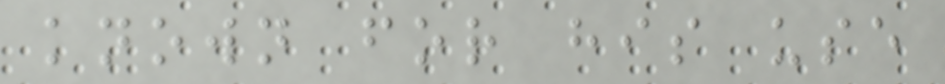known for his use
